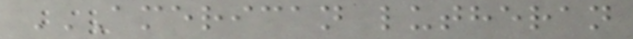AMERICAN LUTHERAN
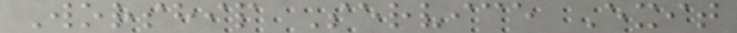Worship Service Exit
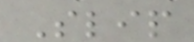Slip
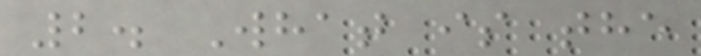2. What is the
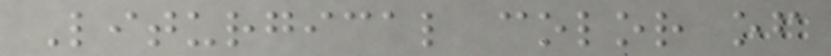Liturgical color of
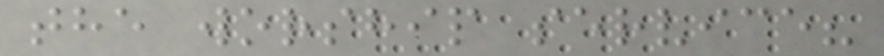the worship service?
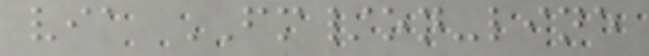via FM/on-line
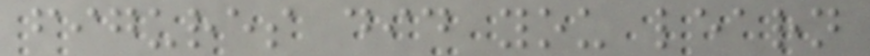figures did you learn
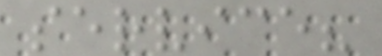service?
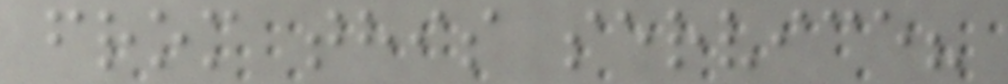from this service?
